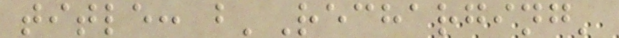title: b'Recharging'
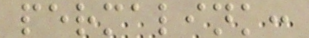permalink:
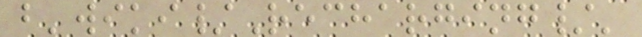b'wiki/Recharging/'
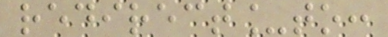redirect_to:
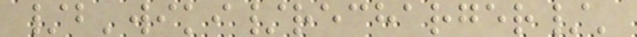/b'wiki/recharger/'
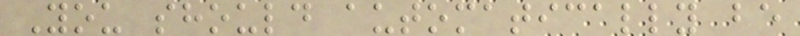You should automatically be
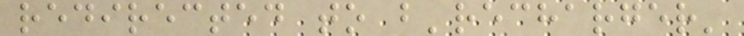redirected to b'recharger'
